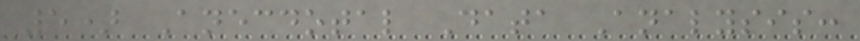5) Anecdotal Data Analysis:
